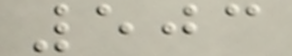503
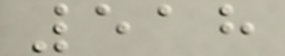518
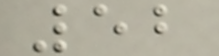52
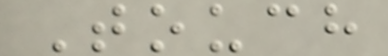Touch
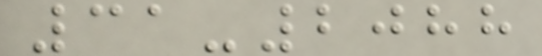31-2088
